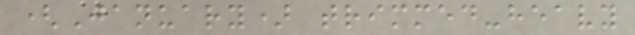(January) trimmed-heavy
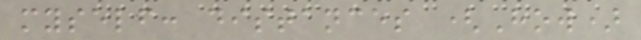myself: distances (How)
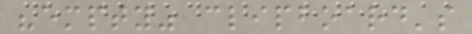"empty" clipboard's
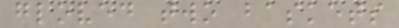gloved two baskets
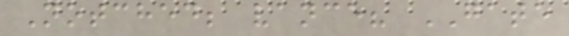Notched; vance? GATE
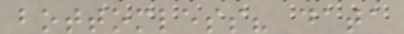bottomless? data
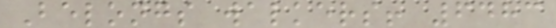Belongs walkers! 6483
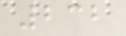232
